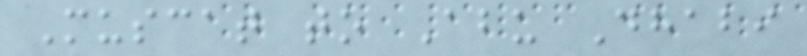Muscat to Abu Dhabi
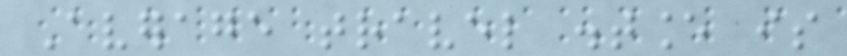Average travel distance is
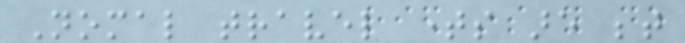Nomal travel times are between
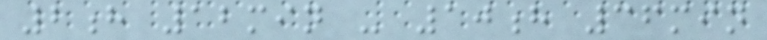2h 12min - 10h 36min
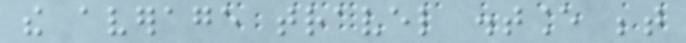the average travel distance between
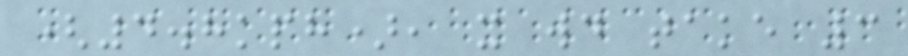(4.8kph), it would take 3
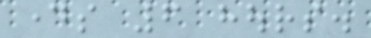days 6 hours.
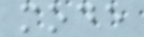mode
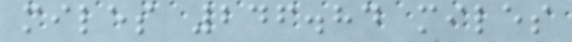miles 246.84 miles
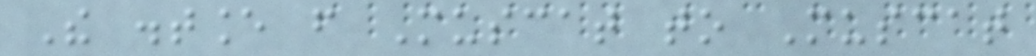The distance from Muscat to Muscat
